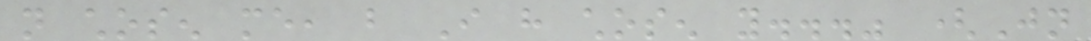not chosen me, but I have chosen you..." (Jn
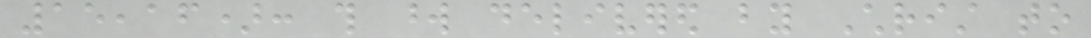15,16): this word delivered by Christ to
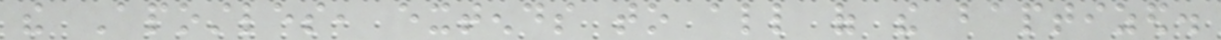the Apostles, extends to all of the baptized.
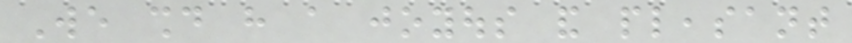We should have a joyous and pleasant
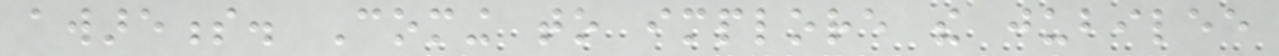awareness. Coming to implore the jubilee
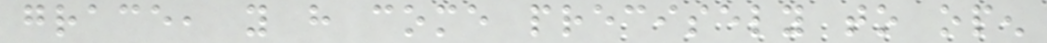grace, you have come precisely to open
